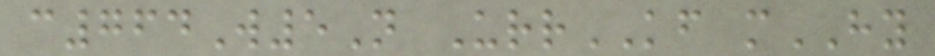c764W5N UrrKF mHY
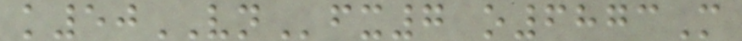k50VNfx7 o6873M
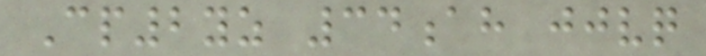Cp2yz 34ah jjvq
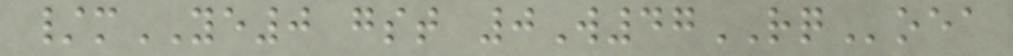/mYE0 gst 0W47RQoea
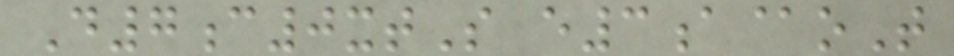D7c0xtS e3a@oT
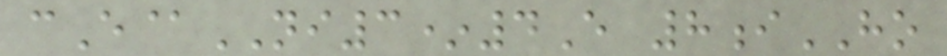cE@NI3*4E 8iHO
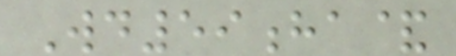Wd59ha&
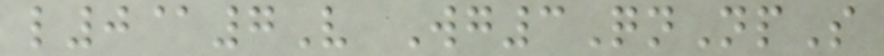l0@7V Wg3QnNpS
